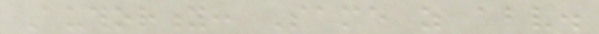Authority: Same as above.
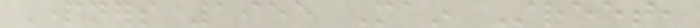Partners 1955 Main Street,
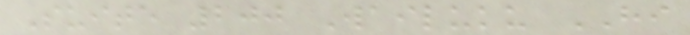Suite 200 Wailuku HI
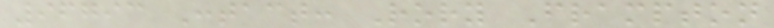96793 Contact: Rory Frampton
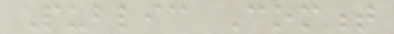Public Comment
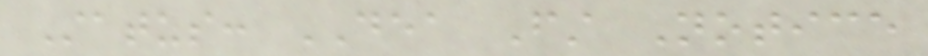Status: DEA First Notice
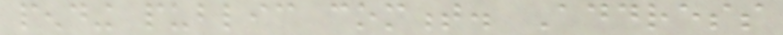pending public comment. Address
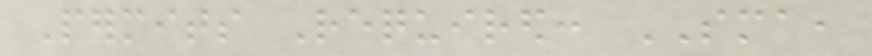Permits Required: SMA,
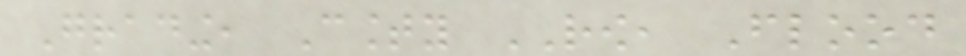Grading, County ROW, Flood
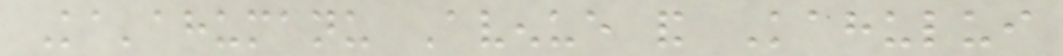Ka'ahumanu Avenue and Kahului
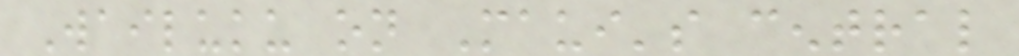Wailuku on Maui's central
